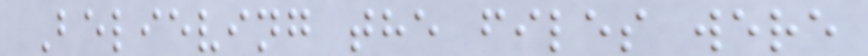Believing the files were
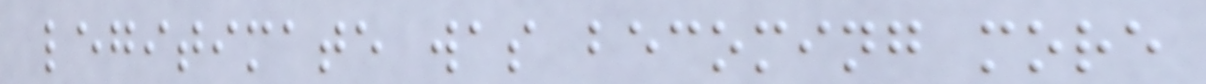legitimate was becoming more
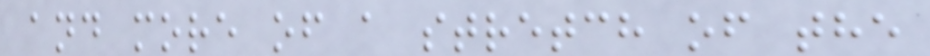and more of a stretch of the
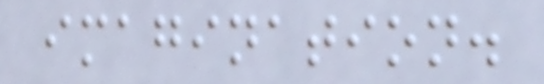imagination.
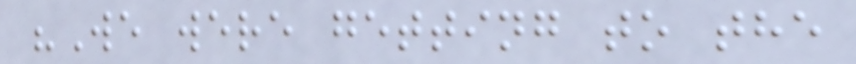"We were getting to the
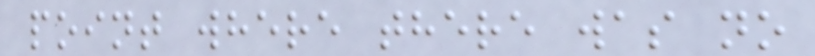point where there was no
